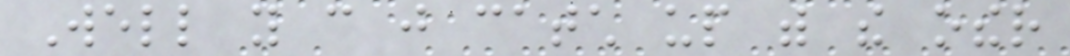Well you can just catch up with the other
